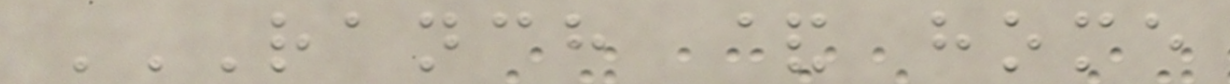RANCH & HOME
